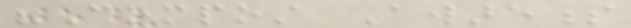"Compost Awareness
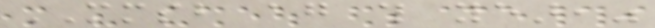MMSB again this year,"
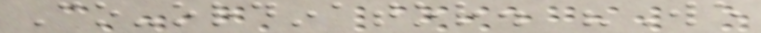Co-ordinator. "We
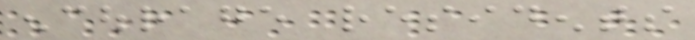encourage residents
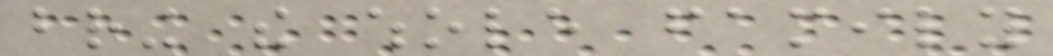bring the whole family
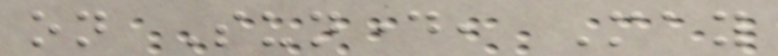on Sunday, May
